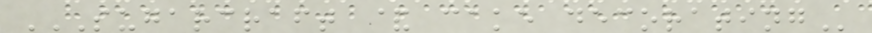SUGARCRAFT & CAKE DECORATING
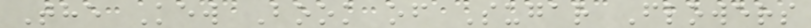The Kew Book of Sugar Flowers
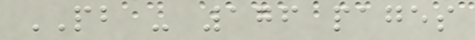PB - 176 pages
